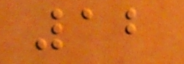12
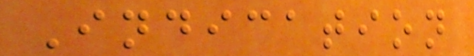Indication
